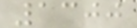1300
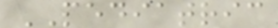PEDIATRIC
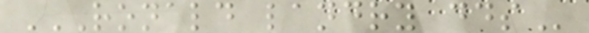RONALD LANDRY DDS
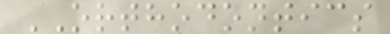ORTHODONTICS
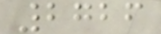2726
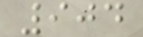904
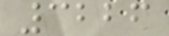3226
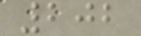202
